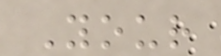Your
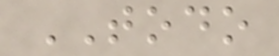TODO
